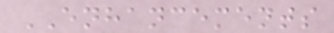ENHANCEMENTS
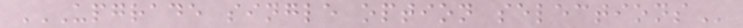UPGRADE SINGLE OPTION SELECTIONS
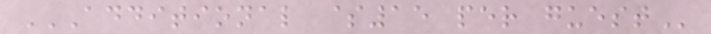ADDITIONAL $15 PER GUEST
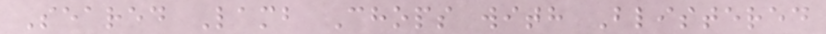Seared Lamb Chops with Blistered
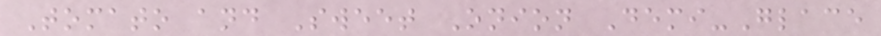Tomato and Sweet Onion Demi-Glace
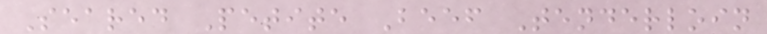Seared Petite Beef Tenderloin
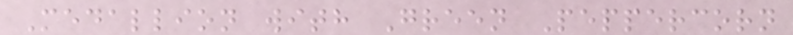Medallion with Green Peppercorn
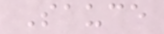Sauce
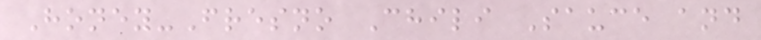Honey-Fresno Chili Sauce and
